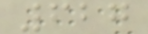627
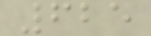625
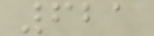621
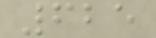625
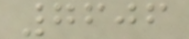7606
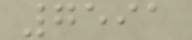7591
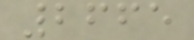2665
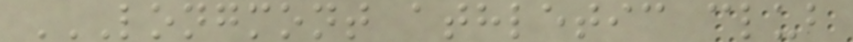LONGMONT ATHLETIC CLUB
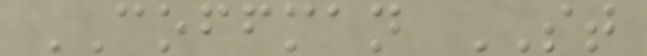COFFMAN ST
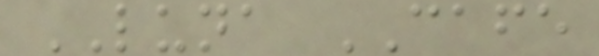LUNA CAFE
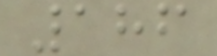186
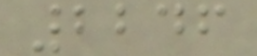2246
